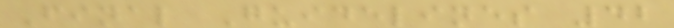Final Guidelines 42
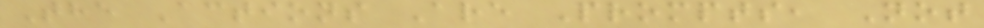The Actions Are Prompts, Not
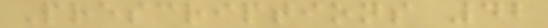Prescriptions 42
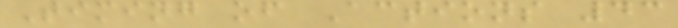Timing of Actions 43
